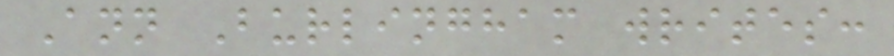Ann Burlingham writes:
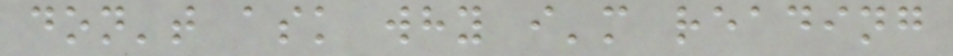don't ask why i'm reading
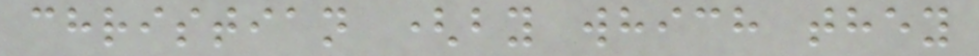christian (by which they
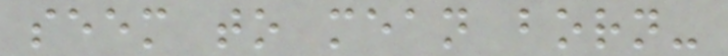seem to mean born-
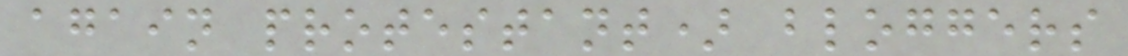again protestant) bloggers
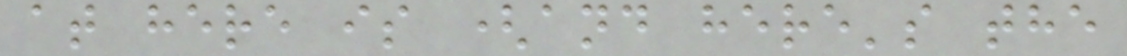at here is (and here's the
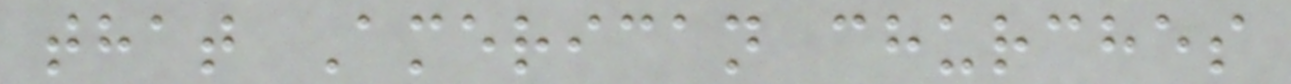that American churches
